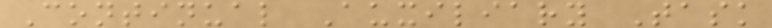Continual Auxiliary Task
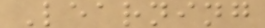Learning
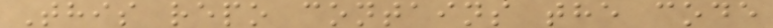This repo contains the code
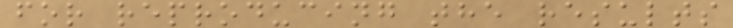for reproducing the results
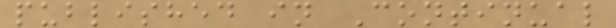published in Continual
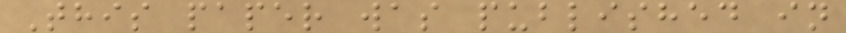This paper was published in
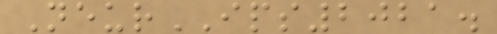NeurIPS2021.
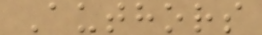Authors
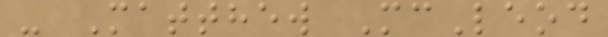- Matthew McLeod
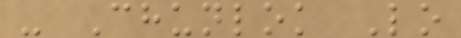- Chunlok Lo
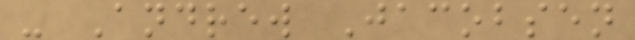- Andrew Jacobsen
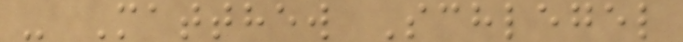- Matthew Schlegel
